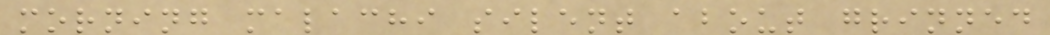morning malachi silent about grinned
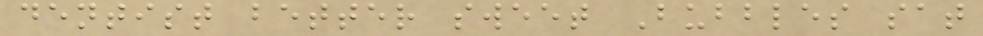dentist better sweet Bubbles sat
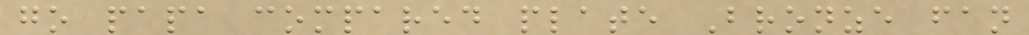go papa compared plate Bronze fan
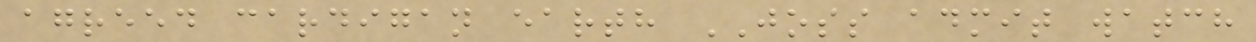agreed cardigan earth JOSS admit watch
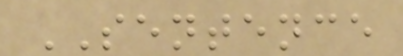SENTENCE
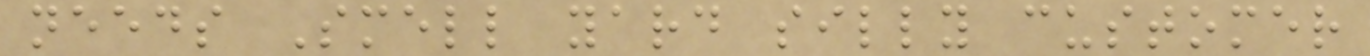needs Smell yard silly customer
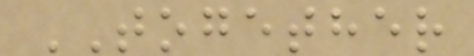TOGETHER
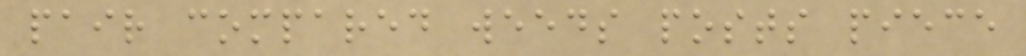pair compared weeds posts piece
